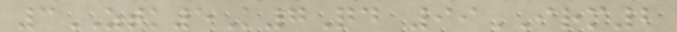3ZTK5K7Qd 99IRM2
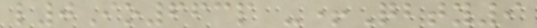l0Io663p -+Qbty9
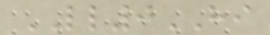LL0HI
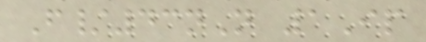F/43nN 1Ip
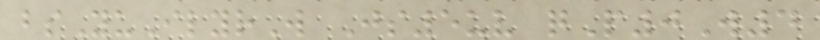bsYuIlyrW Js5uv qP0W4
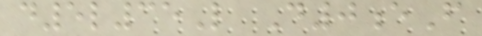d5l35L D0eF
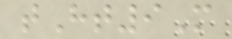tHt9M
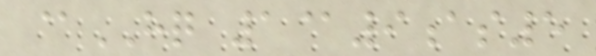@HQ 1@9as5
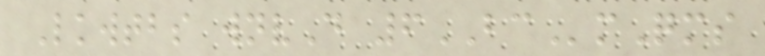Lkwtbs wnvD 6BCmQms
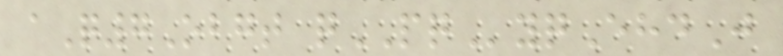aQ7Obgt qPQyqEhdJ
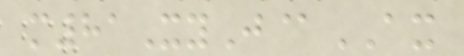m81XyJ@AX
